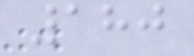180
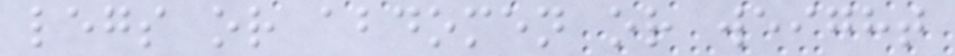legs or abdomen or weight
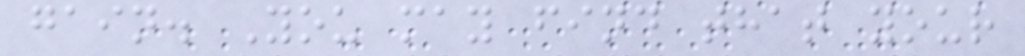gain. You may find that your
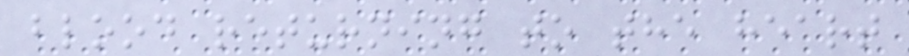blood returning to the heart
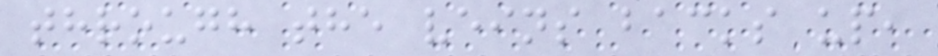through the veins backs up,
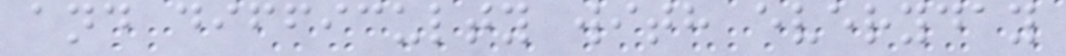and difficulty with everyday
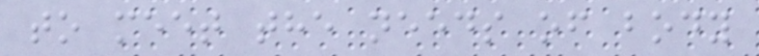to meet the needs of body
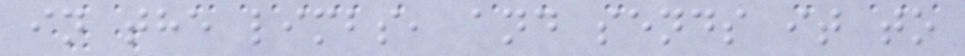in the limbs, and sends it to
